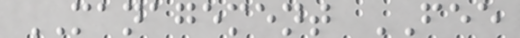MANAGEMENT FEE
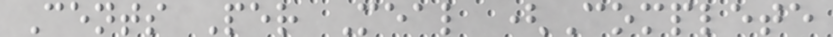Cents Per Meal (Complete
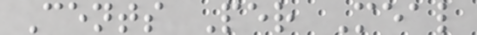Cents Per Meal
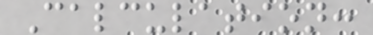Calculation:
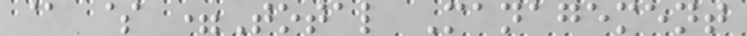@ $ =Total Management
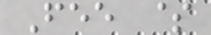Fee $
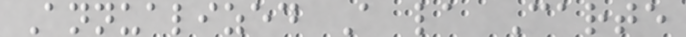Annualized A la Carte
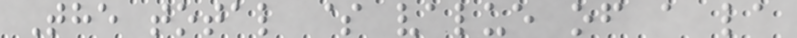The total $ value of a la
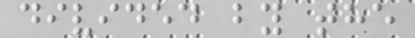divided by the
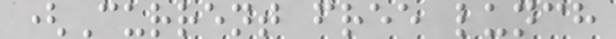(Current free lunch
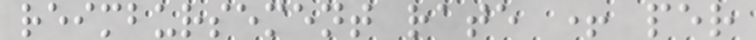reimbursement rate + per
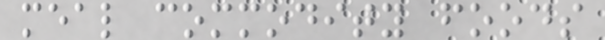meal commodity foods
